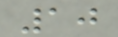10
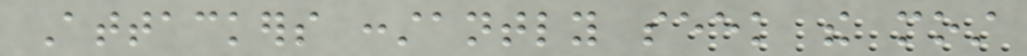Attackers constantly seek the most
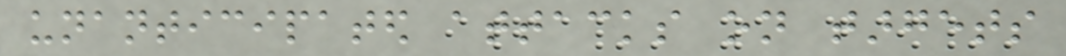unanticipated attacks on targets
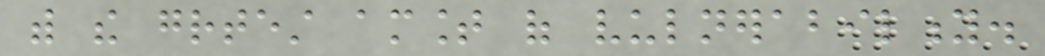with the greatest amount of vulnerability.
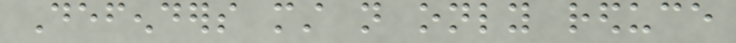Defenders must not only reduce
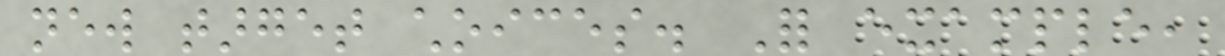new target choices. For example,
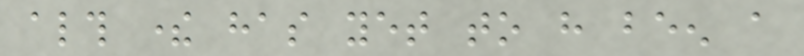although there has yet to have been a
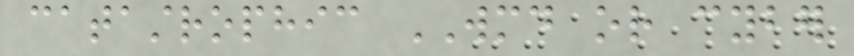catastrophic WMD or cyber
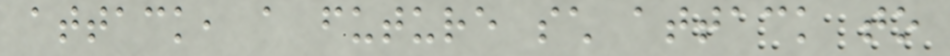attack, a future such attack to
